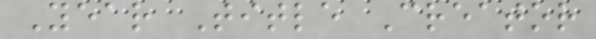Year Title Creator
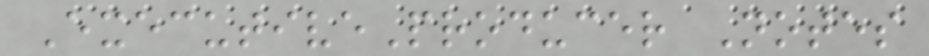ExecutiveProducer Notes
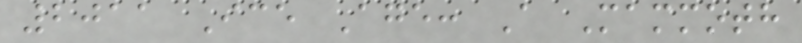2011 Ice Age: A Mammoth
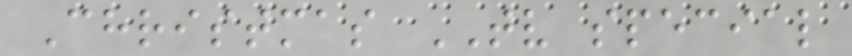Christmas TV special
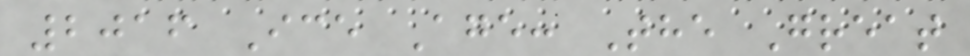2016 Ice Age: The Great
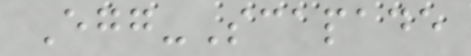Egg-Scapade
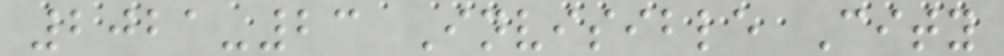2021-23 Invisible City
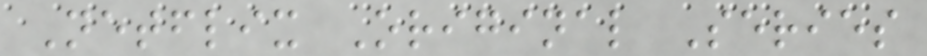Netflix Original Series
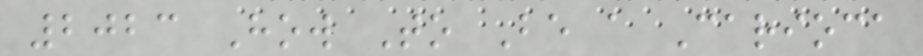2023 How To Be a Carioca
